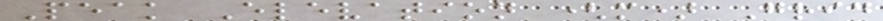Peak Elevation (m) Grid
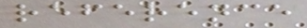reference
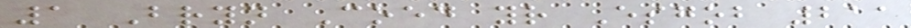1 Bryn Coed yr Esgob 211
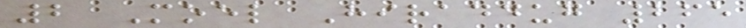2 Moel Hiraddug 265
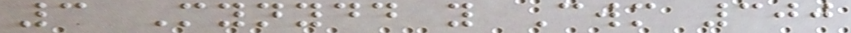3 Mynydd y Cwm 300
